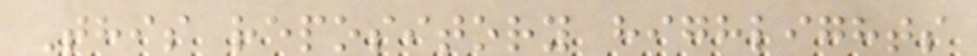This repository highlights
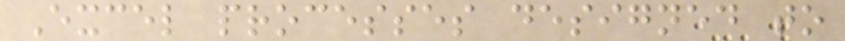Excel processes designed to
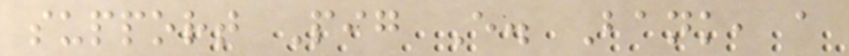support Pig E. Bank, a
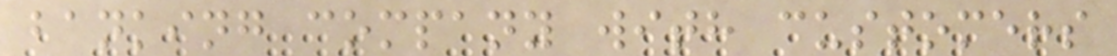banking company with customers
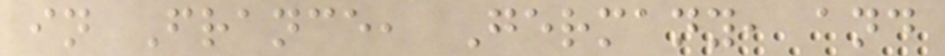in France, Germany, and
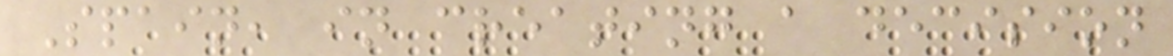Spain, in creating a decision
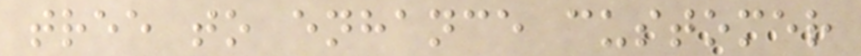tree to enhance customer
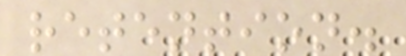retention.
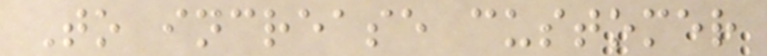To increase customer
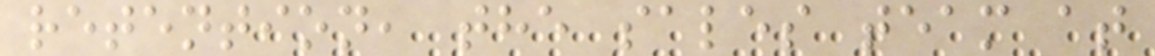retention, the sales team at
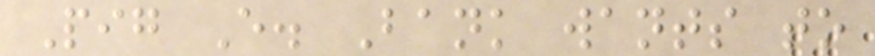Pig E. Bank wants to
